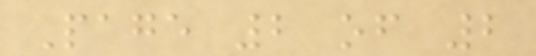Page 2 of 2
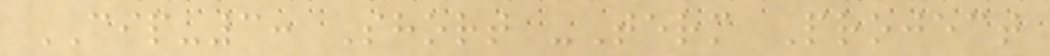CIP-3: Short -Term Project
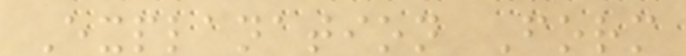Explanation Form
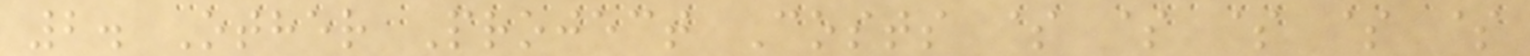2. Other Project Costs $ $ $ $ $
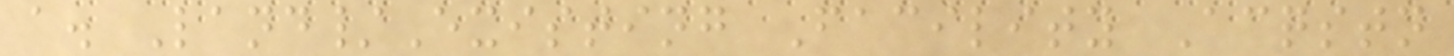a. Land/Existing Facility Acqstn
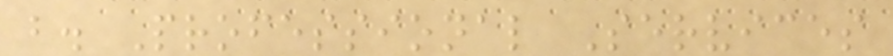b. Professional Services
